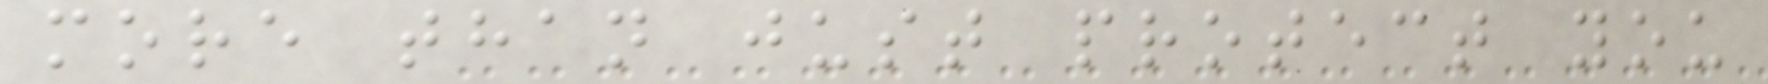more than just protect you
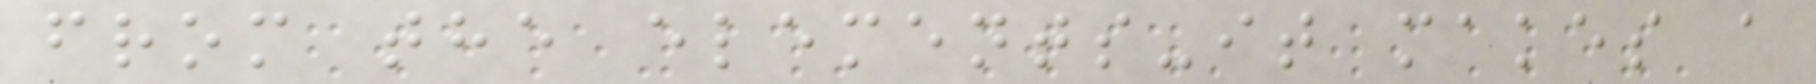from the elements-it makes a
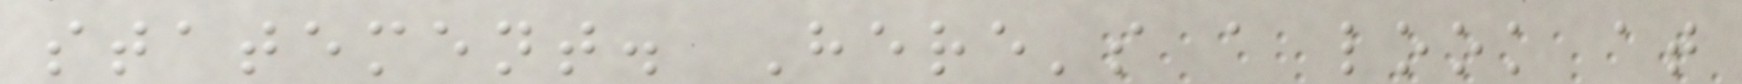statement. Here's a look at
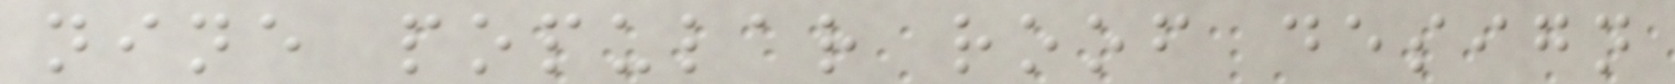nine popular roof design
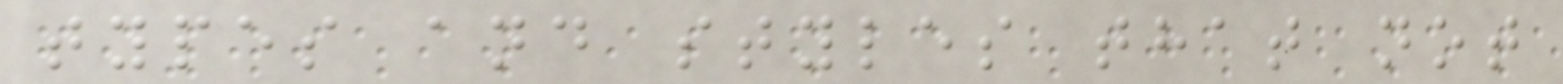types and styles that not
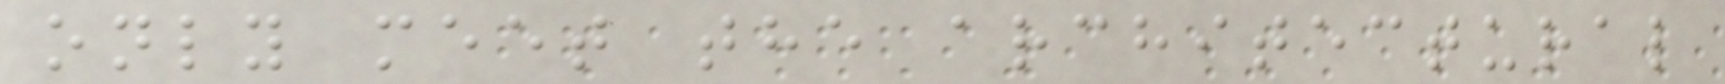only meet the architectural
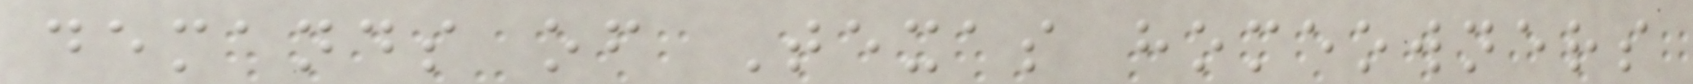demands of Texas homeowners
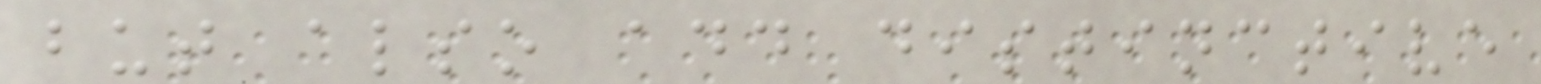but also add distinctive
